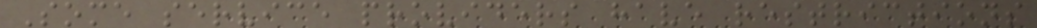Some service providers have restrictions
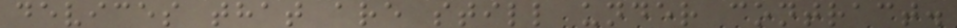devices that are still under contract.
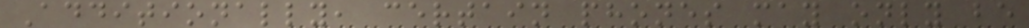Additionally, certain phones may only be
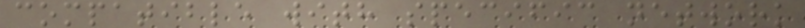compatible with specific network
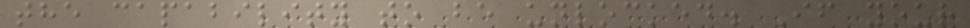the capability to be unlocked. If your
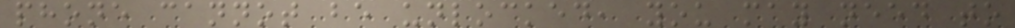phone cannot be unlocked, you may need to
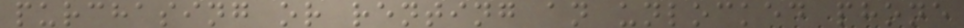purchasing or renting an unlocked phone
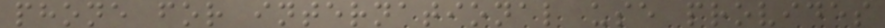phone for international use provides
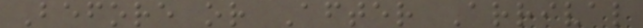Before or After Arrival
